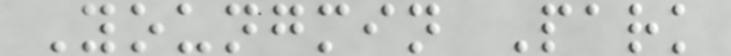Youngmin Park
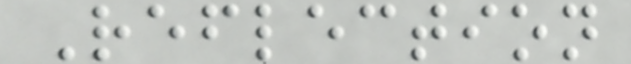Reflection
